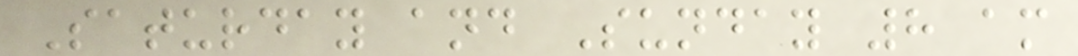Saturday and Sunday 8 am
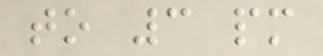to 3 pm
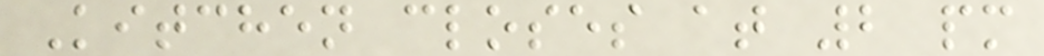Kitchen closes at 2 pm
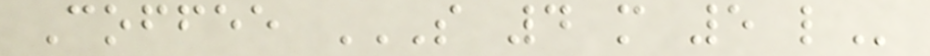Coffee S 4 M 5 L
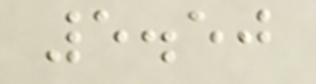5.50
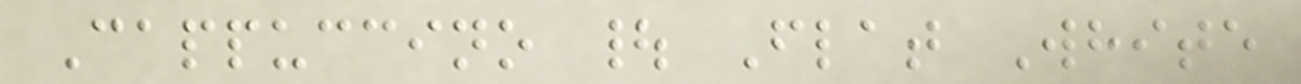Cappuccino | Flat White
